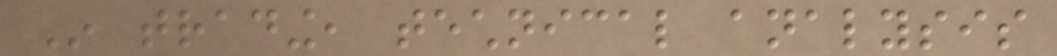In trading, technical analysis
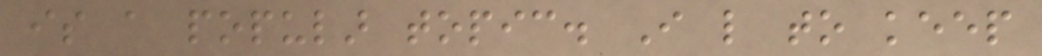is a popular topic. I like to keep
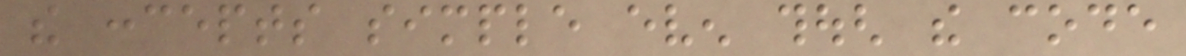the concepts simple even though the code
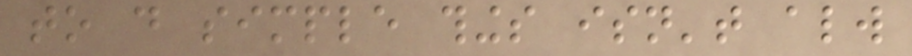to do simple things isn't always
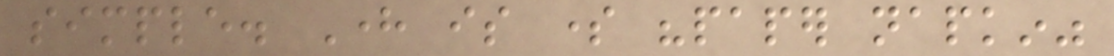simple. Here is some "paper napkin"
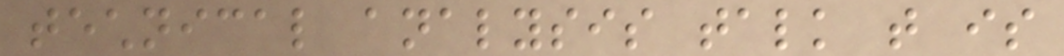technical analysis talk that is
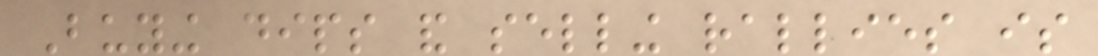Buying dips and selling rallies is
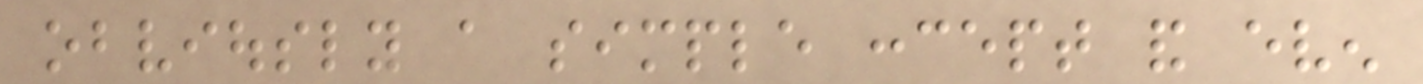obviously a simple concept and even
